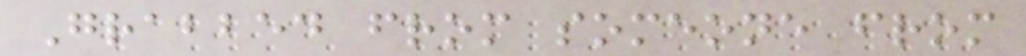Grabbed from someone from
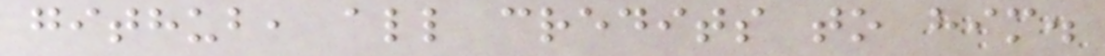github, all credits to him.
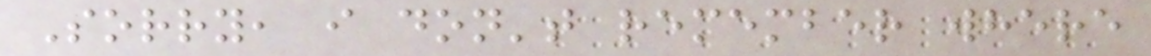Sorry, i don't remember where
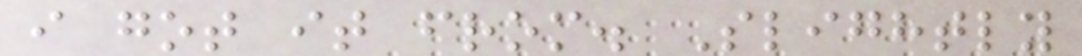i got it from. Slightly
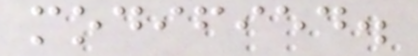modified.
